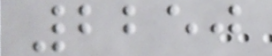2250
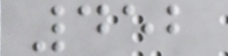452
